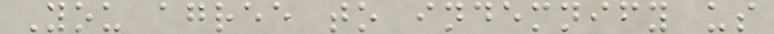You agree to indemnify us
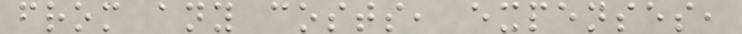from any costs, expenses,
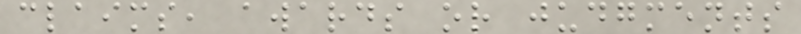claims, awards or judgments
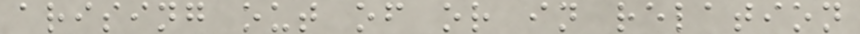arising out of or in relation
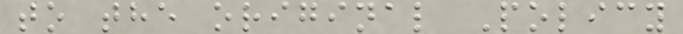to the original Policy
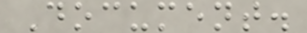Document.
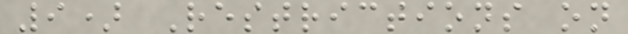9) Restrictions on
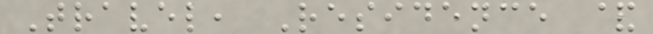Travel, Residence &
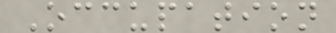Occupation
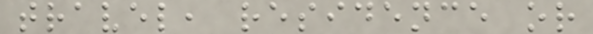travel, residence or
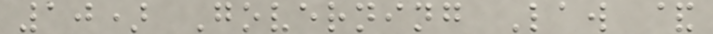10) Governing Law &
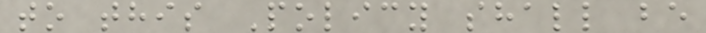to this Policy shall be
